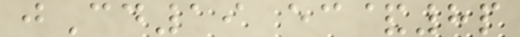jCd19 ec&8p
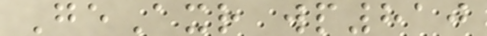GeAxr wp810
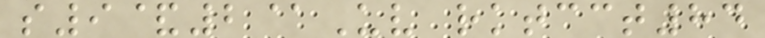s9&2@Uv rktcct84
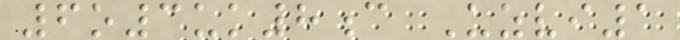6o3uk8c Uzvi1
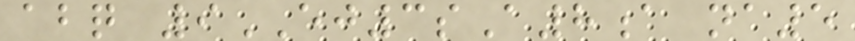abq 9EJ3sA8a na5
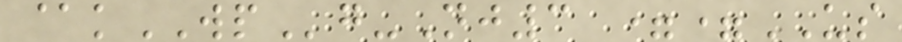@kWPg-Nj3 ==US
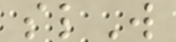slW
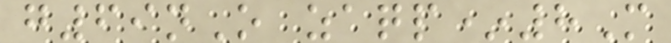g69nO zaqp*8M
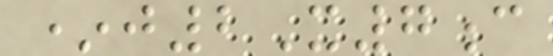*j2X7c
